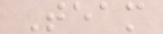Team
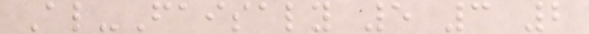Al-Faisaly 5 3 2
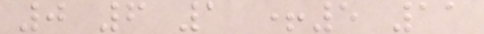0 6 1 +5 11
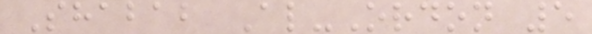Shabab Al-Ordon 5
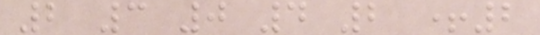2 3 0 4 2 +2
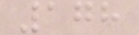178
